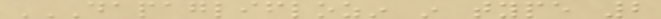DAPAGLIFLOZIN IN TYPE 2
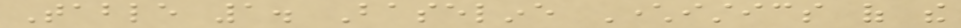Table 1. Baseline Characteristics of the
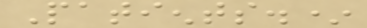Patients.*
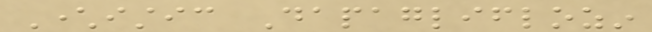Characteristic Dapagliflozin
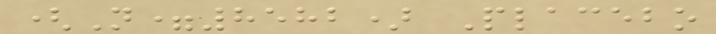(N=8582) Placebo
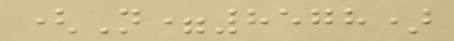(N=8578)
